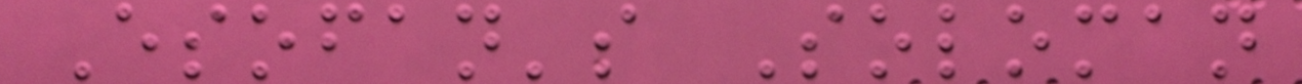Esofan's Soloman
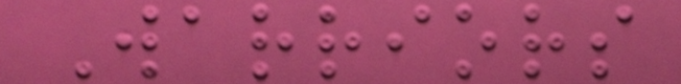Warriors
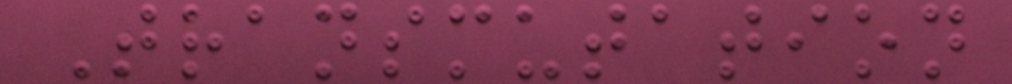Transmutation
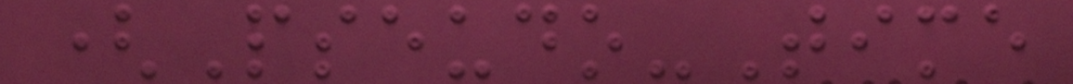(Pseudo-Time
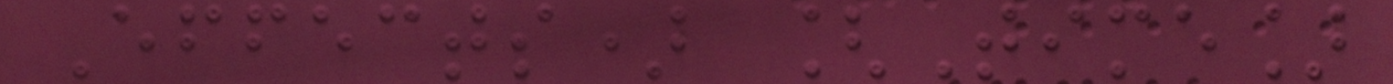Effects) [Time]
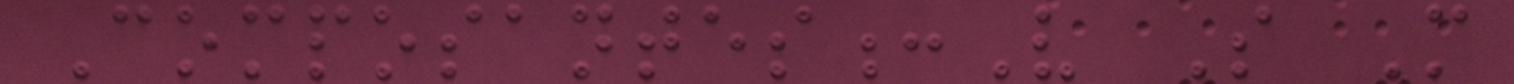Composantes:V S M
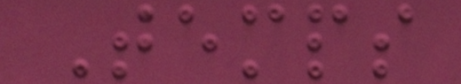Temps
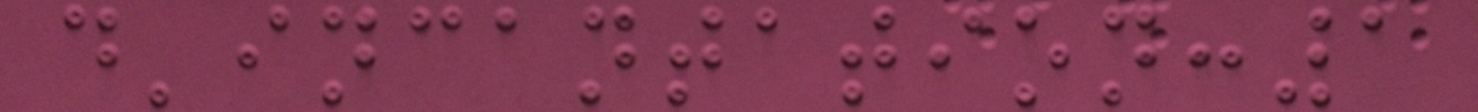d'incantation:1
